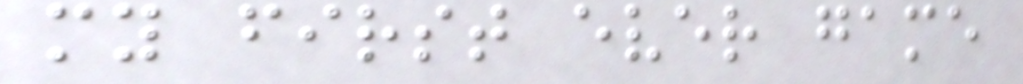my first ever game
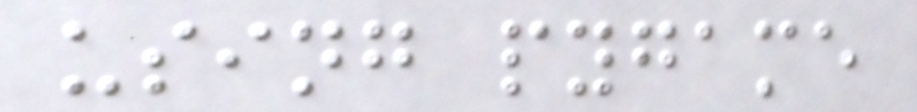using pygame
